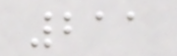211
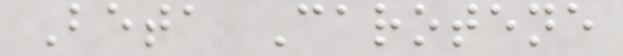Beta Carotene
